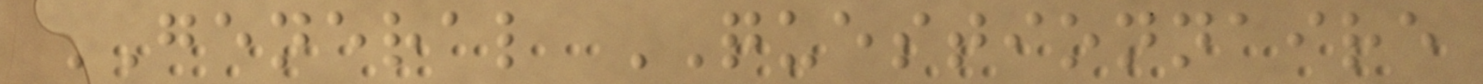GENERAL QUESTIONNAIRE
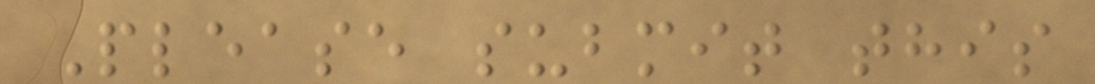Please submit this
